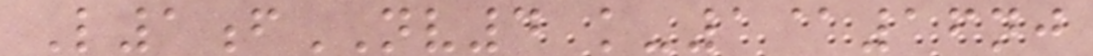L1fNV4 k-1@16nj
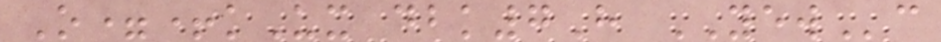O=+kUx dbk7H YEWc
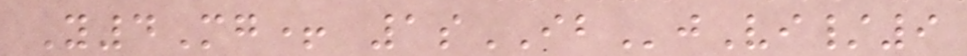Y4Mg+ 1sIBjVi/9
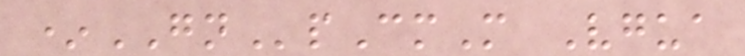*GNpCmM Vgua
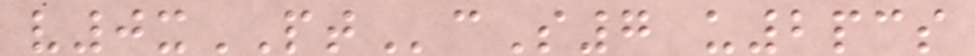v0xPTcS7 u2pcs
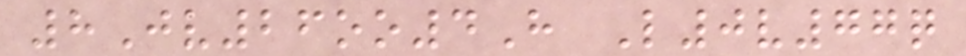8Jv26oo4H L0v77q
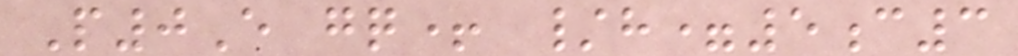P0E gq+ /h=5c3
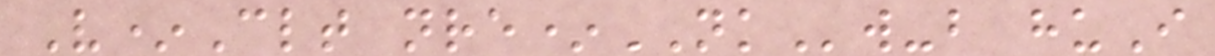V*Clt nre*NKw-b huI
